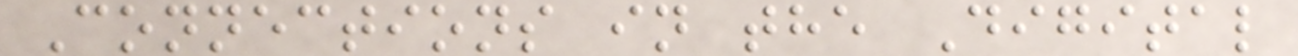Connections in the Digital
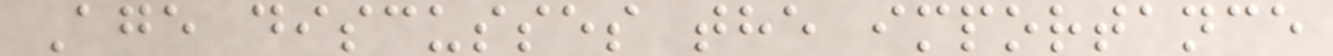Age discusses the importance
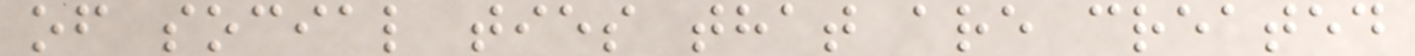of social ties that are created
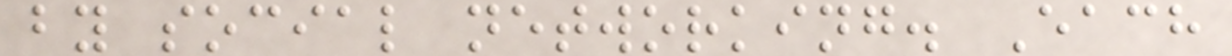by social networking. Each
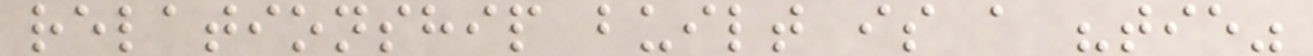relationship built is a "tie"
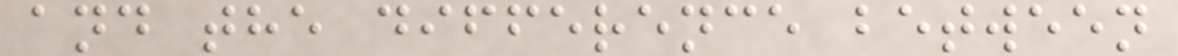and the difference between
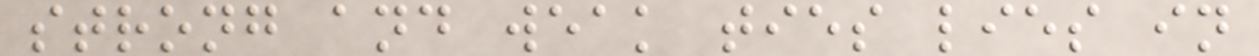strong and weak ties lies in
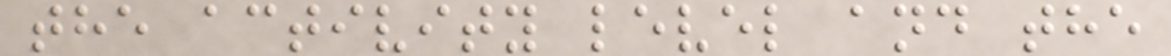the activity level and the
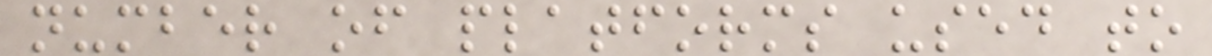number of platforms used to
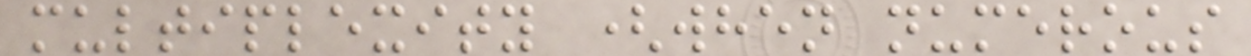multiplexity (when numerous
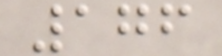176
